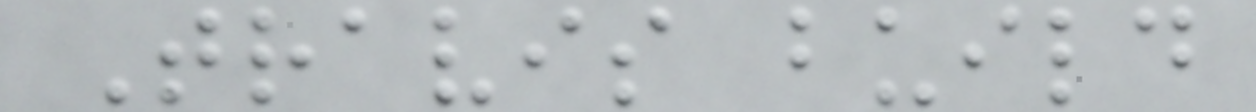Travis build
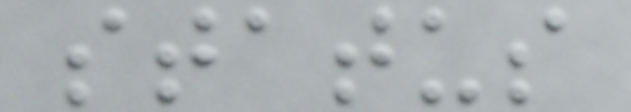status
